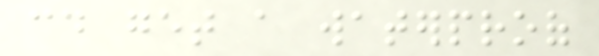could get a waterproof
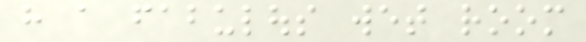have a fabulous wet room
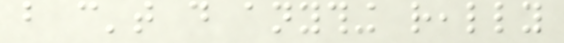but can't do anything really
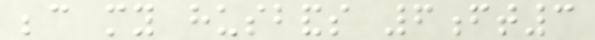because my husbands 6ft3
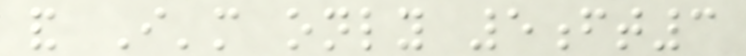and I'm only 5ft3
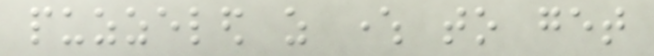puzzeled as where to get
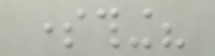something?
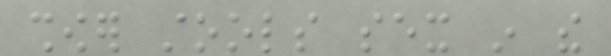shower stools sex in the
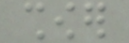shower
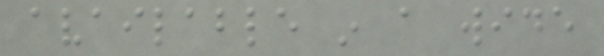available in a wide
